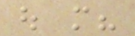out more?
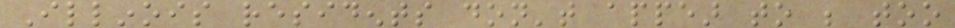Illinois residents don't appear to be too
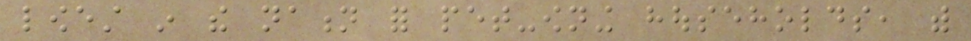lowest in the nation for pet-owning households, with
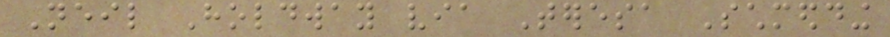Neil Holdway via Teresa Schmedding
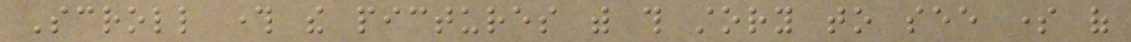Scroll through the pictures with this story to see some of
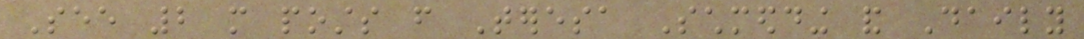See 2 more posts from Teresa Schmedding and Daily
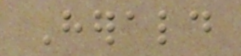Herald
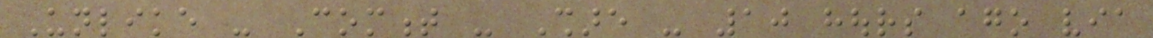Unlike - Comment - Share - 10 hours ago via
